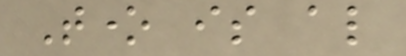Tone is also
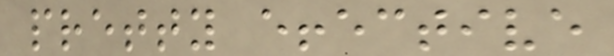pretty effective
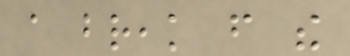a break from the
